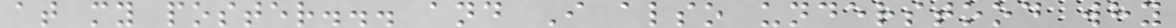at my poster... and I also understood why
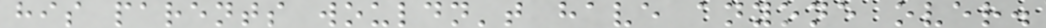his parents wouldn't have anyone over.
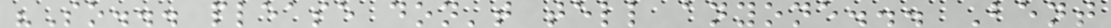"So... please don't tell anyone... Bent
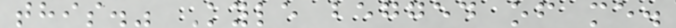this." Kyle begged of me.
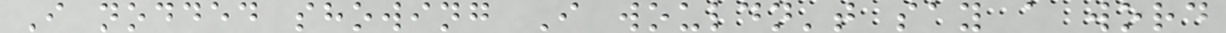I nodded showing I wouldn't say a word
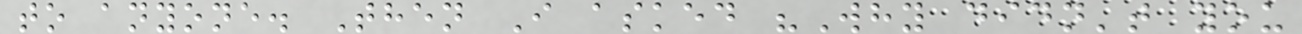to anyone. Then I asked "Why didn't you
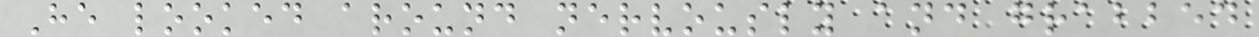He looked around nervously and grabbed
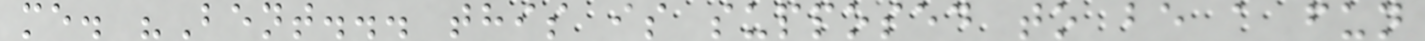me. "Bent... this is supposed to be a fun
